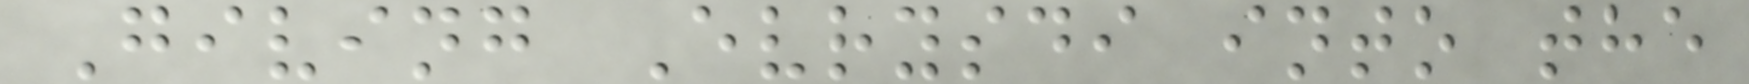Giving Evrysdi into the
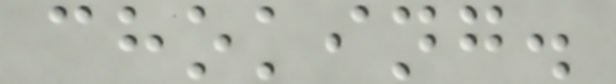choking.
